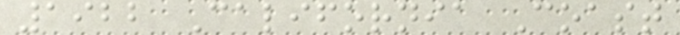1922 California Coast
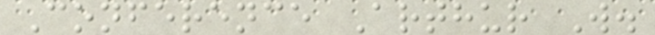Conference Arthur W.
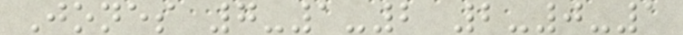Jones 7-1-2 2-0-1
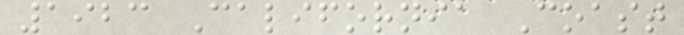1923 California Coast
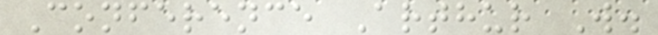Conference Arthur W.
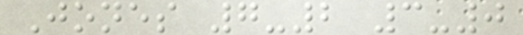Jones 7-2 3-0
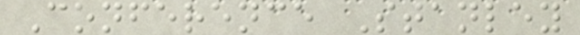Conference Stanley
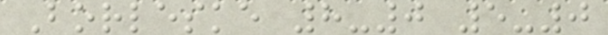Borleske 8-0 5-0
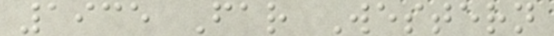1935 Far Western
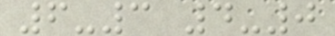6-3 4-0
